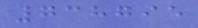738795
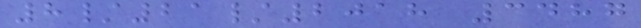8/21/2018 3487
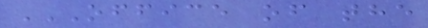OFFICE OF THE
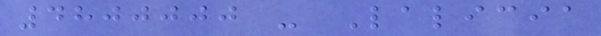4800000 - Lalicia
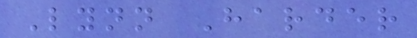Lynn Harder
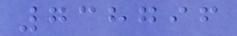738796
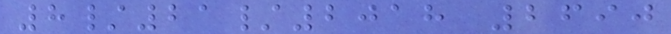8/21/2018 2690
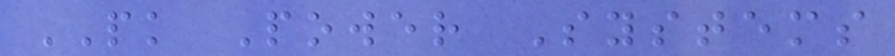PK Power Systems
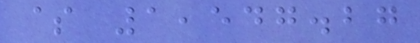$ 1,547.27
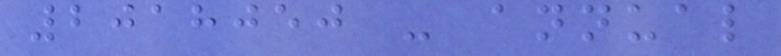2018050 - annual
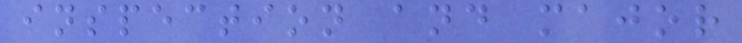inspection and major
